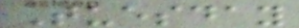Tuesday
